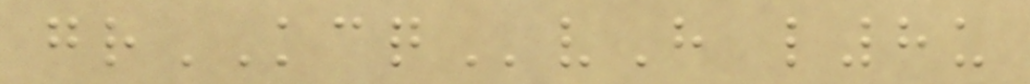grKCQvH l8u
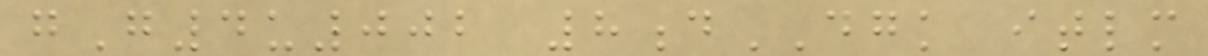gG4u002 8dDGK itlm
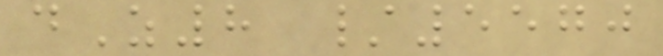dZ8 /5570
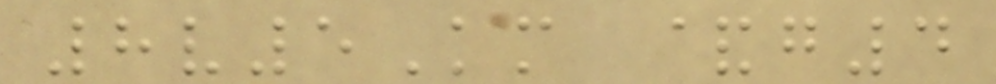8v5Km &g4
